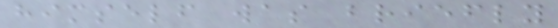himself was briefly
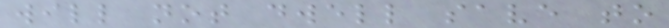will not dwell save to
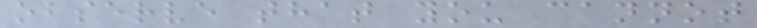observe that you cannot
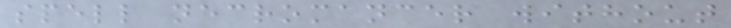spell necromancer without
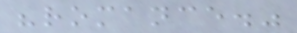"romance."
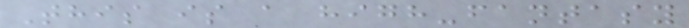This is a high-fantasy
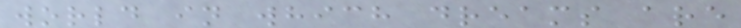world in which dreams are
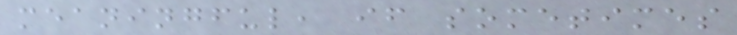meaningful, if sometimes
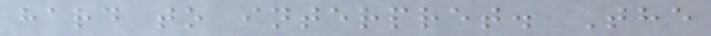hard to interpret. The
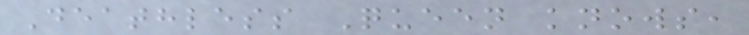Deathless Queen knows,
